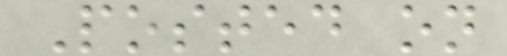Posted on
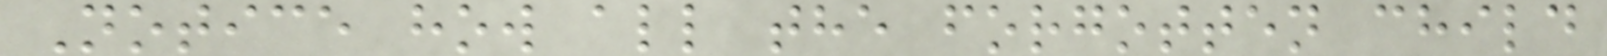Notice how all the forgotten child
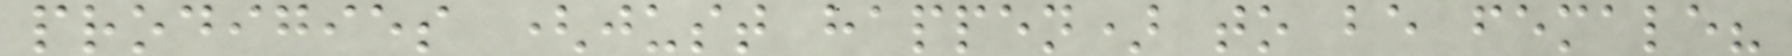prodigies (just happen) to be female?
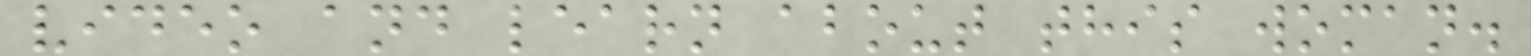video and learn about this woman.
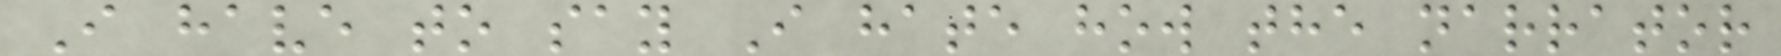I have to say I hate how the narrator
